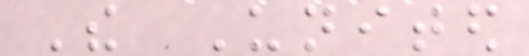The United
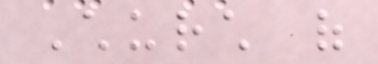Church of
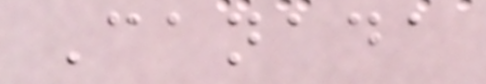Canada
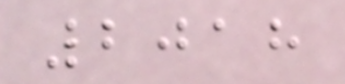2018
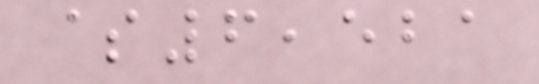$6,521
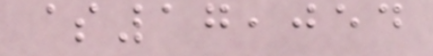$17,054
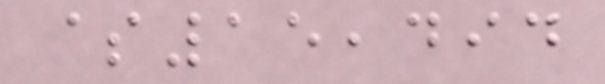$15,494
